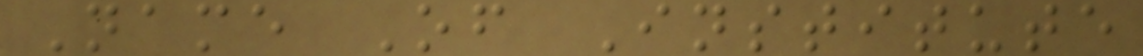Name Of Institute
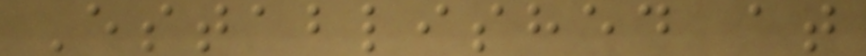Established at
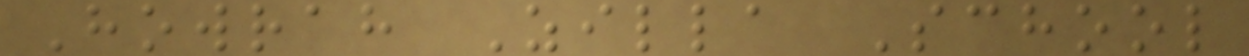Howrah Zilla School
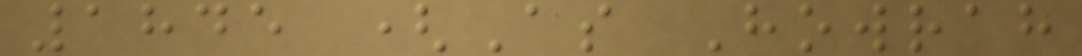1845 (As Howrah
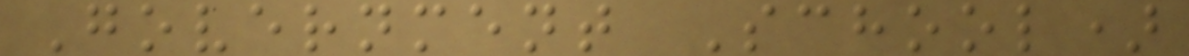Government School)
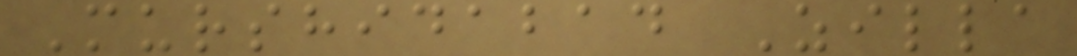Murshidabad Zilla
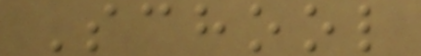School
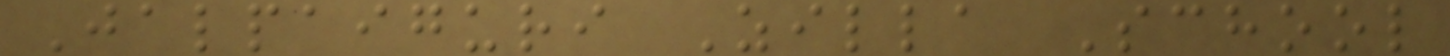Jalpaiguri Zilla School
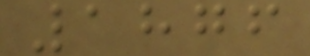1876
